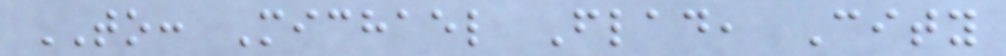TO: Michael Flad, City
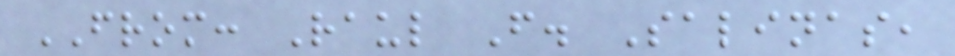FROM: Raul F. Salinas,
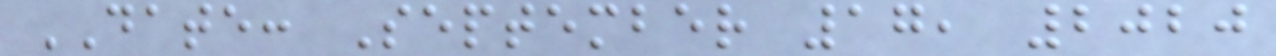DATE: September 17, 2020
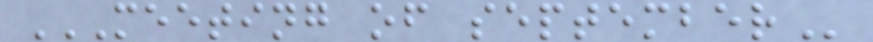MEETING OF SEPTEMBER
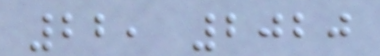22, 2020
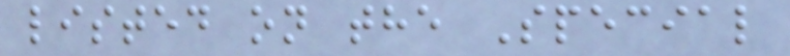listed on the Special
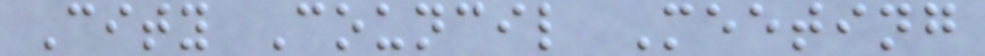City Council Meeting
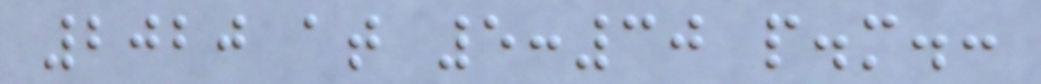2020 at 5:30 p.m.:
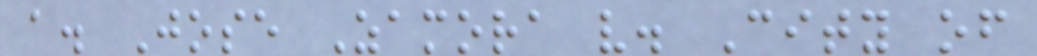a. Jose Zamora v. City of
